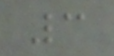3
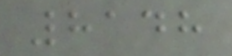8148
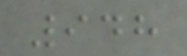948
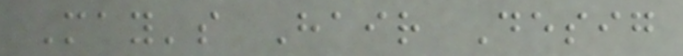May's Hair Desig
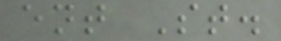ent St.
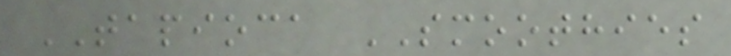TAPIOCA SMOOTHIES
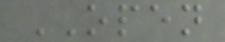OPEN
